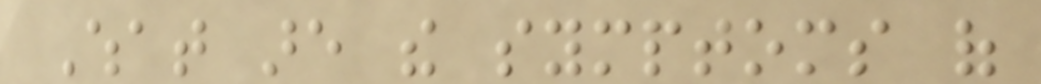What are the symptoms of
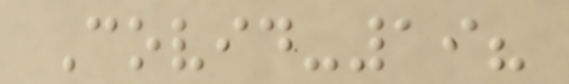Covid-19?
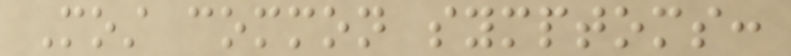Most common symptoms:
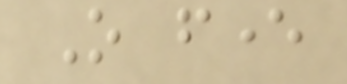O fever
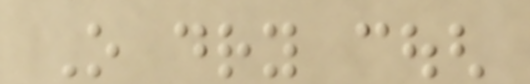O dry cough
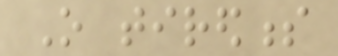O tiredness
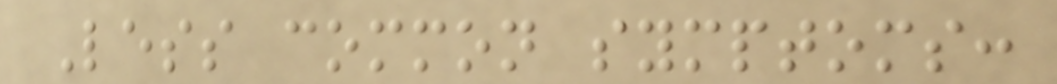Less common symptoms:
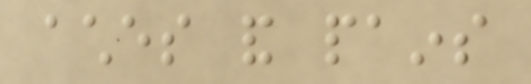aches and pains
